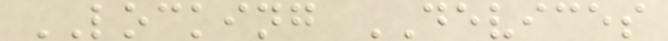LOCKING DEVICES
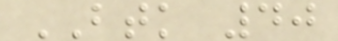BTK 40
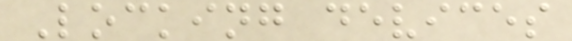Locking devices
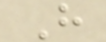H
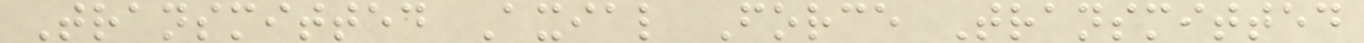Transmitted Axial Force Transmitted
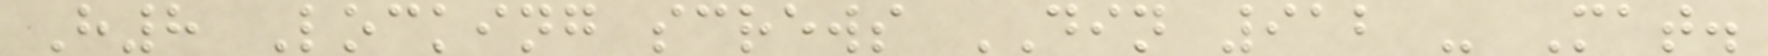H8 Locking screws DIN 912 - Mat.
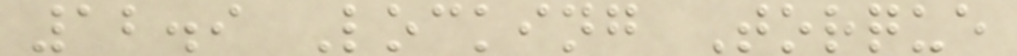12.9 Locking Torque
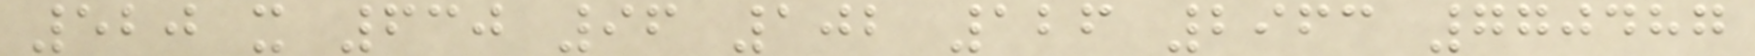520 x 630 96 102 126 2963 770487
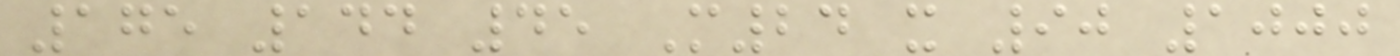175 144 45 M24 x 90 1000
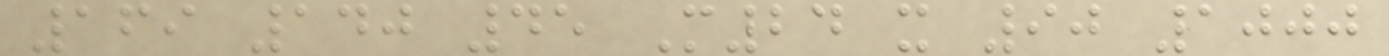169 140 45 M24 x 90 1000
